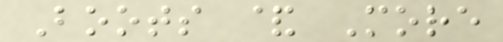Boots & More
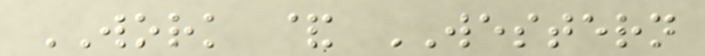WORK & WESTERN
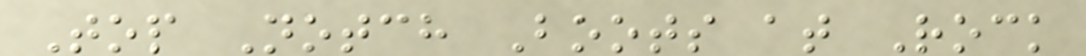Top Notch Boots at Rock
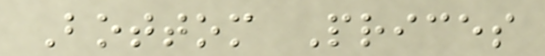Bottom Prices
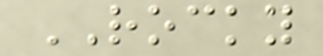ROCKY
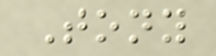Tony
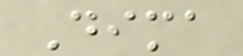Dima
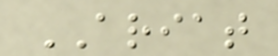ARIAT
